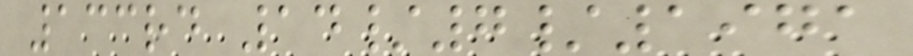133rd 14/7/1971
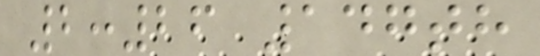2:26 147th
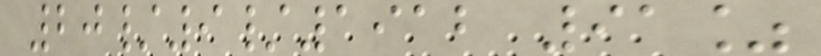20/9/1912 91%
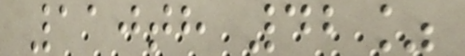110th 42%
